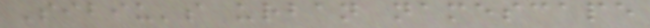Sibiu's urban namescape
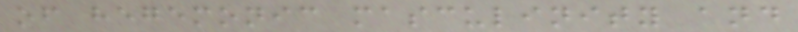of hegemonic masculinity and
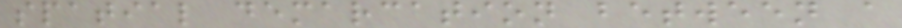spatial demarcation between a
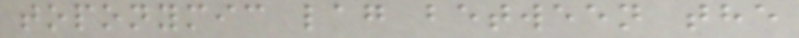toponymic lag between the
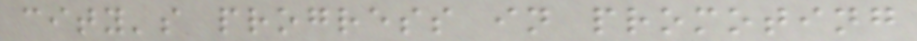city's progress in promoting
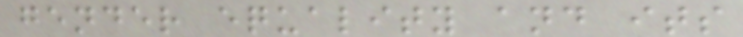gender equality and its
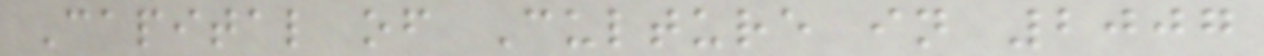Capital of Culture in 2007
